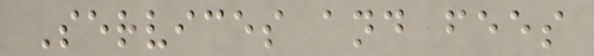Services and fees
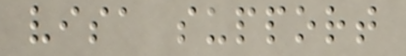visa support
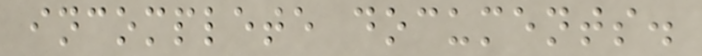incomplete documents.
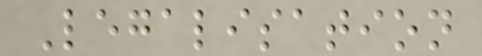Legalisation
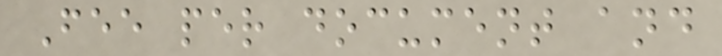Fee per document and
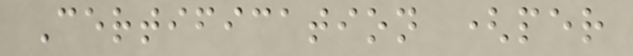Certification (per
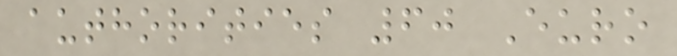authorities 60 Euro
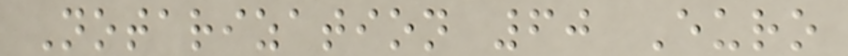Notarization 60 Euro
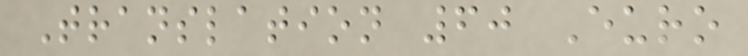Translation 60 Euro
